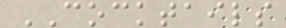COCKTAILS
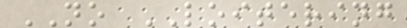NO LOITERING
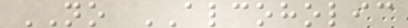NO ALCOHOLIC
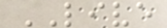LIVE
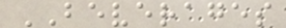BEVERAGES
